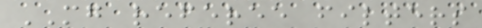MG referee filters
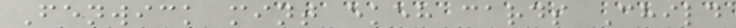Fenwick mint ekeh cards Child
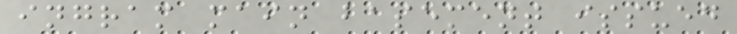ingram main basement issued
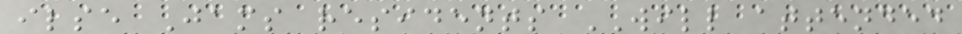ilse Jams residents WILL attended
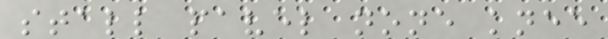stall pavel none knee
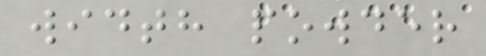width powder
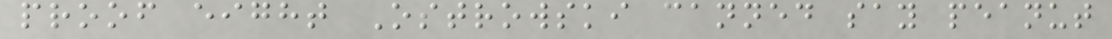proof eight Ostrowski canned say peanut
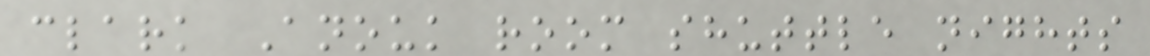clark Anouk room shuttle nights
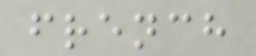french
